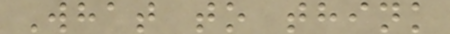What to think
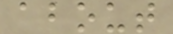about
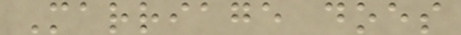Marriage does
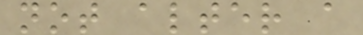not alter a
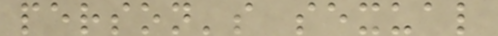person's sexual
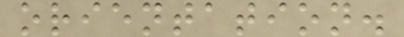orientation.
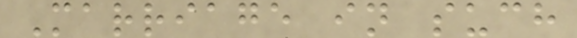Marriage in such
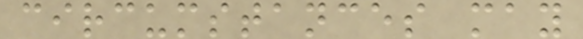circumstances may
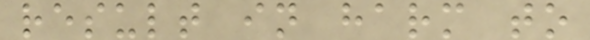result in harm to
